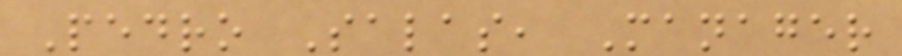Pedro Salas, Manager
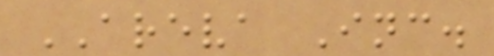AREVA Inc.
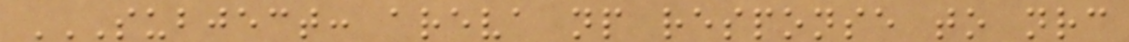SUBJECT: AREVA NP RESPONSE TO NRC
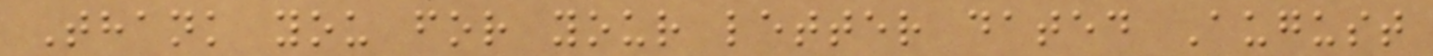Thank you for your letter dated August
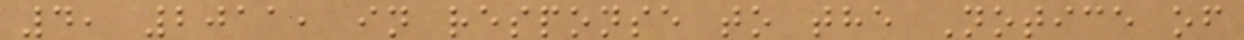4, 2011, in response to the Notice of
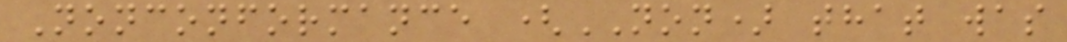Nonconformance (NON) that was
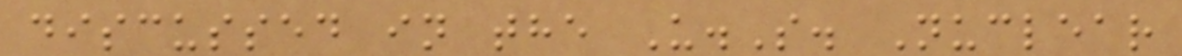discussed in the U.S. Nuclear
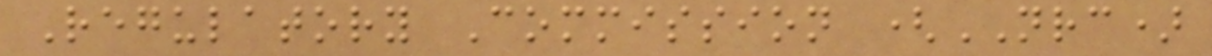Regulatory Commission (NRC)
